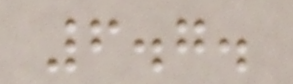6.7.
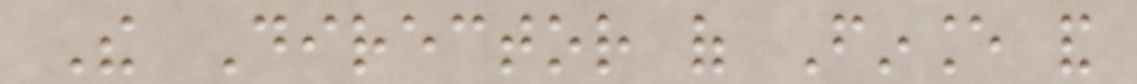The Director of Finance and
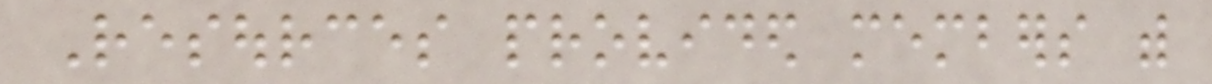Resources provided members with
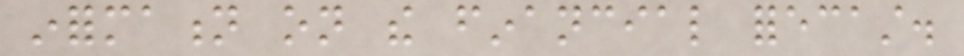information on the financial forecast.
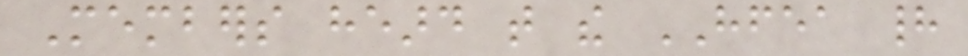Members heard that the HFEA had
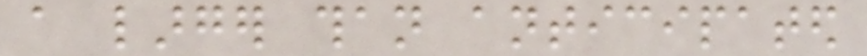a larger than anticipated
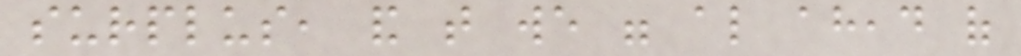surplus, and that we were also ahead of
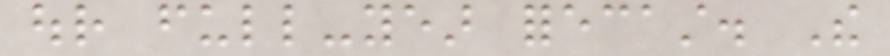our full-year forecast. The
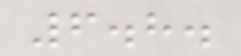6.8.
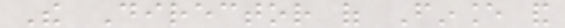The Director of Finance and
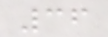36
